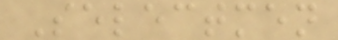Selectmen
